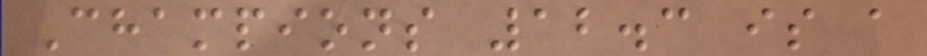Champions 12.3 is a
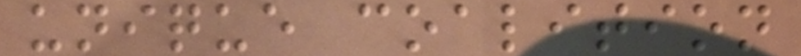unique coalition
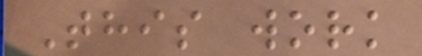This work
